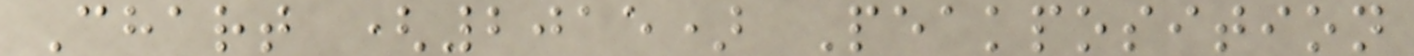Chart (2015) Peakposition
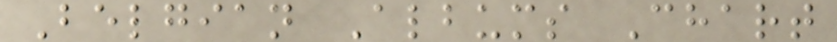Belgian Albums Chart
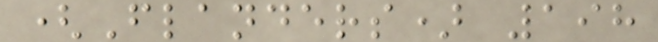(Flanders) 198
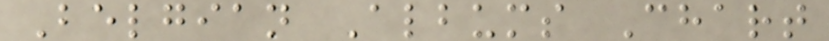Belgian Albums Chart
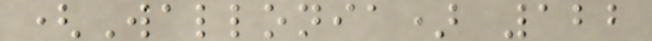(Wallonia) 122
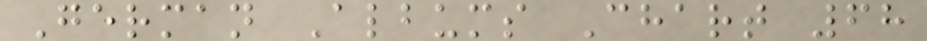German Albums Chart 68
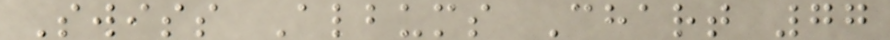Swiss Albums Chart 77
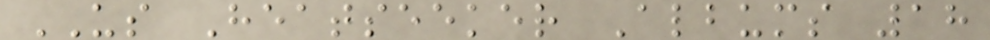US Heatseeker Albums 18
